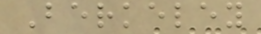Berkeley
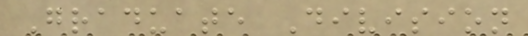Graduate Division
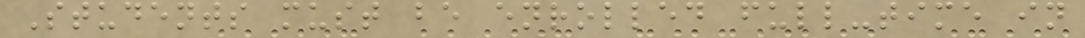Students must be enrolled full-time in
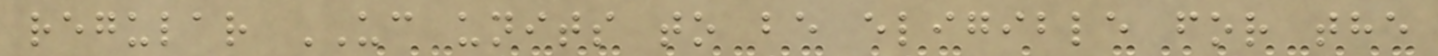regular UC units to be eligible for the
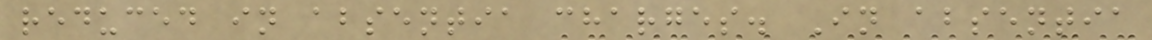reduced in absentia charges. In absentia
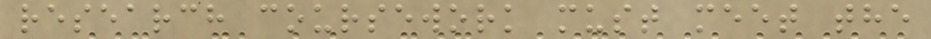research coursework must meet the
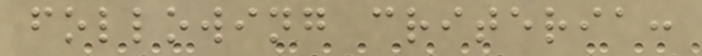following criteria:
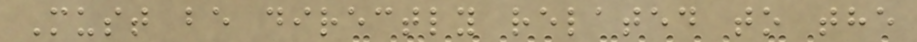Must be directly related to the
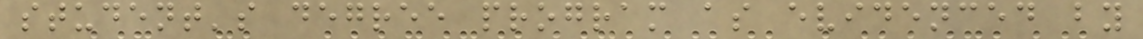student's degree program as evidenced by
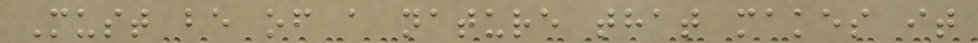Must be of a nature that makes it
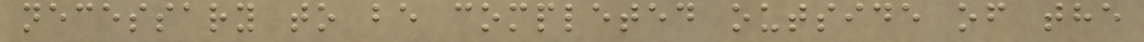necessary to be completed outside of the
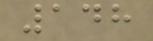148
